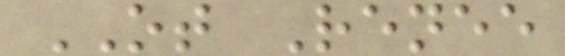OT Renee
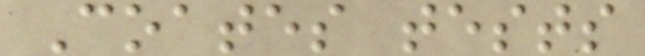Coates tests
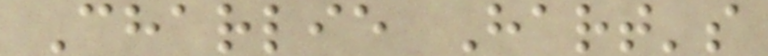Charlie Hart's
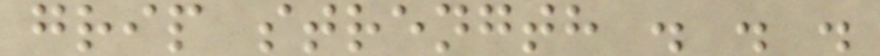grip strength . . .
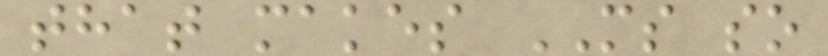that makes MS so
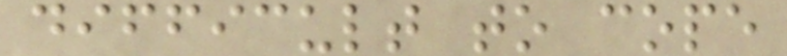difficult to cope
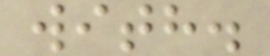with.
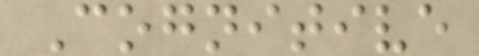Cognitive
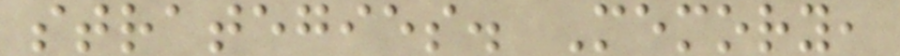strategies. Memory,
